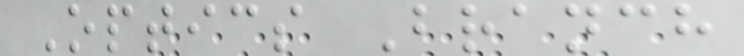Optics Branch
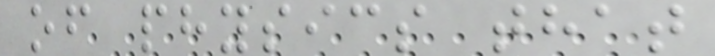of physics that
